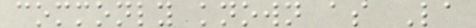commonly known as La
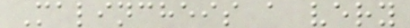Malincheis a very
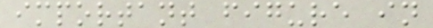important figure in
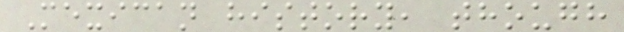Mexican history, though
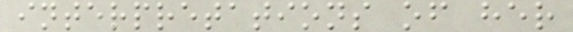interpretations of her
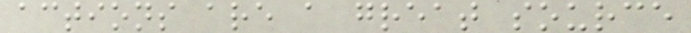actions are a great source
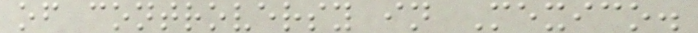of controversy in Mexico.
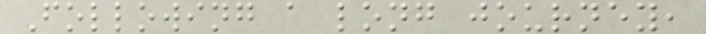Following a long journey,
